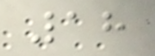18
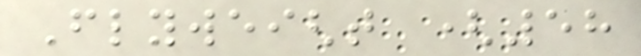Flyweight (58
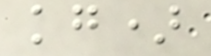kg)
